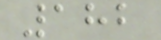182
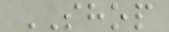SHOP
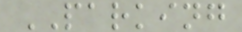PARKING
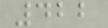422
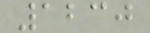1230
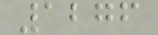1276
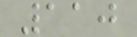110
